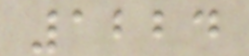1224
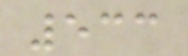533
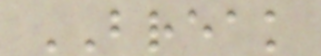BREAK
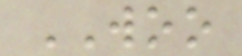WOO
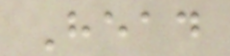Head
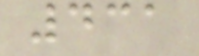431
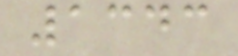1343
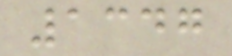1347
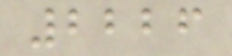2226
